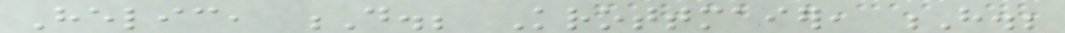Helic, D.; Krottmaier, H.;
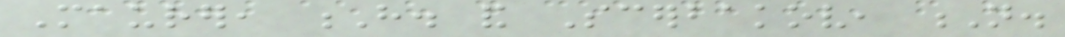Maurer, H. and Scerbakov, N.
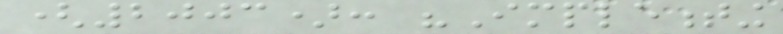(2003): "Implementing
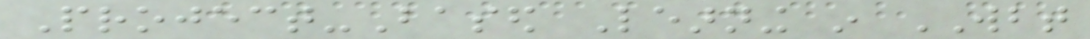Project-Based Learning in WBT
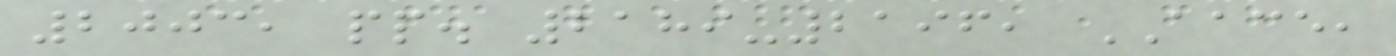2003, pp. 2189-2196, AACE,
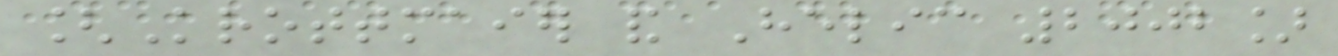[Krottmaier and Helic 2002]
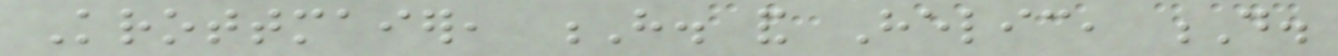Krottmaier, H. and Helic, D.
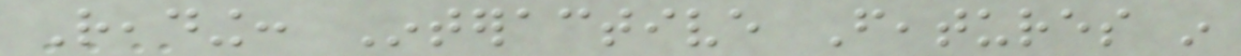Reading: Interactive Features in
